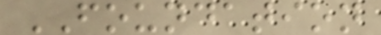FOUNDATION
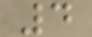4
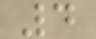4
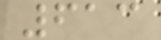613
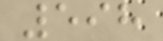598
